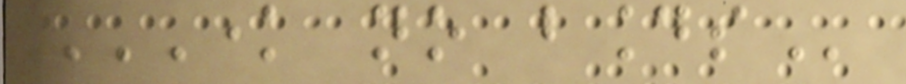KNOW NO BOUNDS
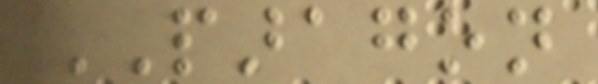PARAGON
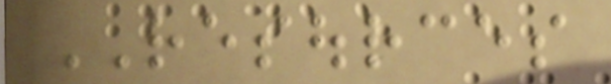RESOURCES
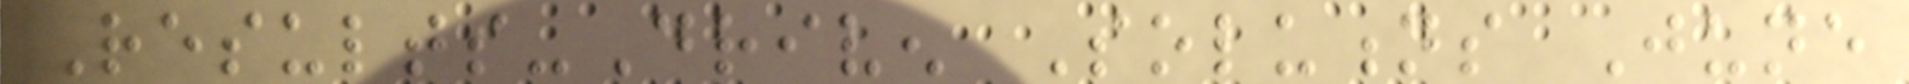Results-Driven Solutions June
